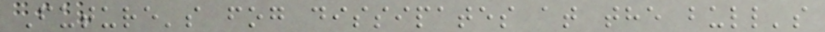Future's fog dissipates at the bull's
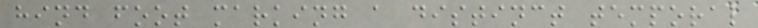hind foot marking a distinct temporal
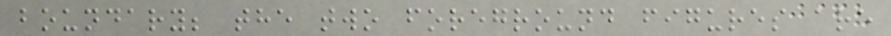boundary; the two foreground figures are
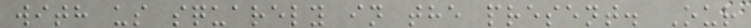with us squarely in the present. Our
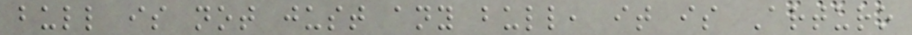bull is not just any bull, it is Arturo
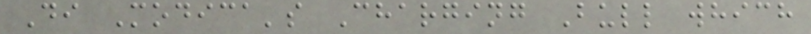Di Modica's Charging Bull which
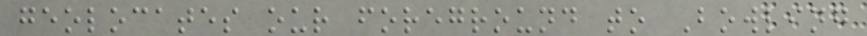geolocates our foreground to Bowling
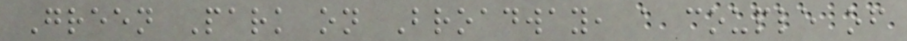Green Park on Broadway, a couple of
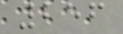256
